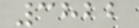3822
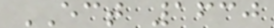ECT 1630
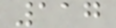117
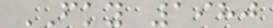FKY 1980
